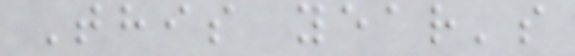This year's
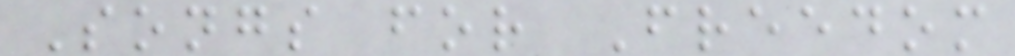Songs for Freedom
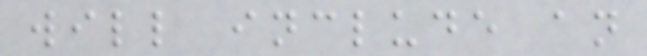will include an
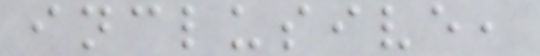inclusive,
